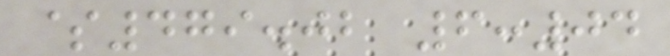$479.02 6:04
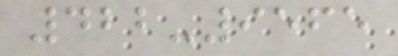422-9565
